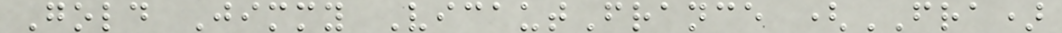Gold Jimmy VicautFrance (FRA)
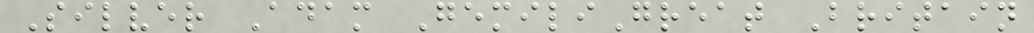Silver Adam GemiliGreat Britain
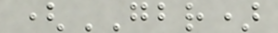(GBR)
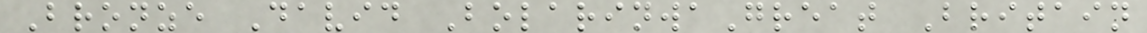Bronze David BolarinwaGreat Britain
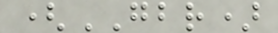(GBR)
